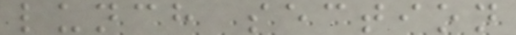lunch section
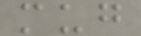mug
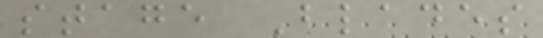stage Blades
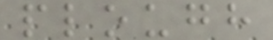plough
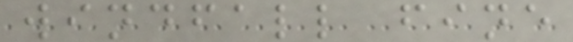windfall fine
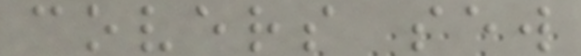covers sew
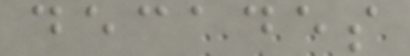decades
